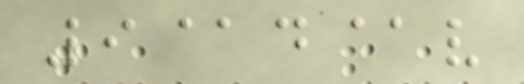9@d@v
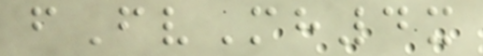fFvMh4x
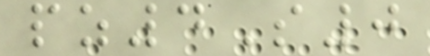pz4S0
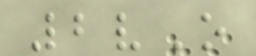2vO
